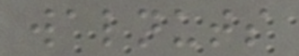walnuts
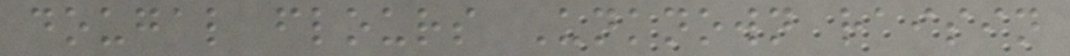dougal flours Unknown raisin
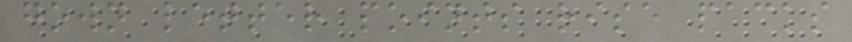gown letter points rise packs
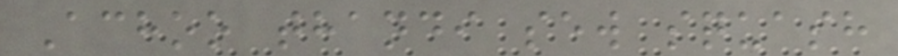Achoo thandi sew squash
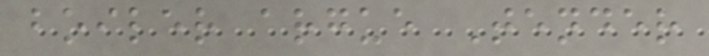boiler argue Tender
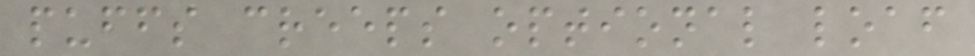puffs creeps optional loaf
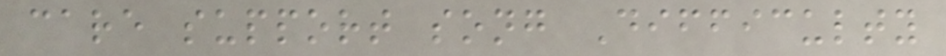care support song Difficulty
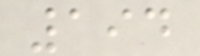194
